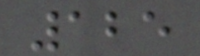125
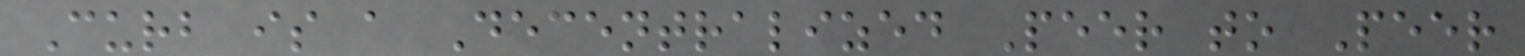Curb is a Decentralized Peer to Peer
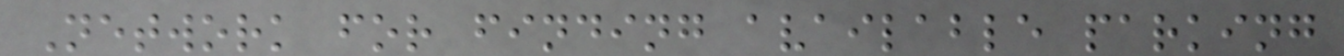Network for finding available parking
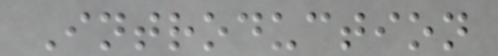Introduction
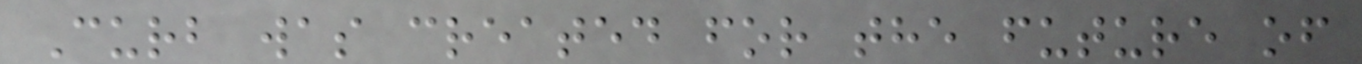Curb was created for the future of
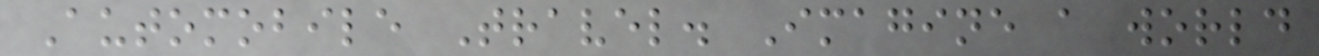Automobile Travel. Imagine a world
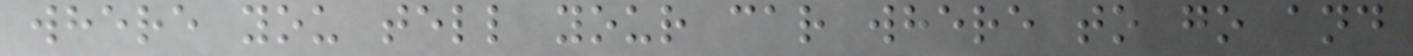where you tell your car where to go and
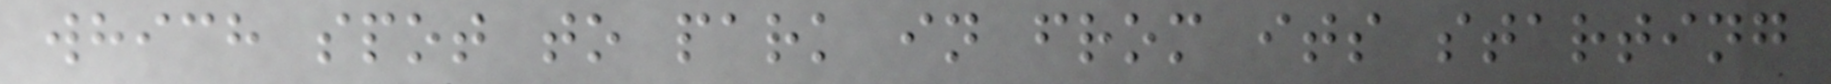which spot to park in from its starting
